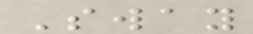Sway
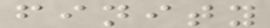finity
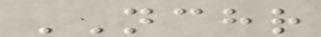NCHR
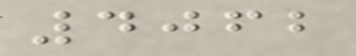4062
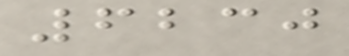6230
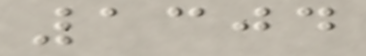1304
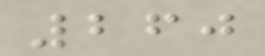260
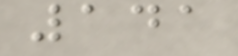141
